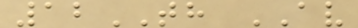12TH AV
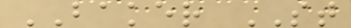BAKER ST
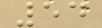54
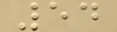54
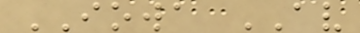IOWA AV
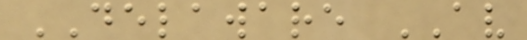DELAWARE AV
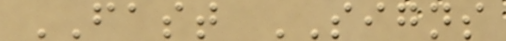FAST SIGNS
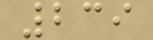239
